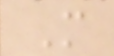M
